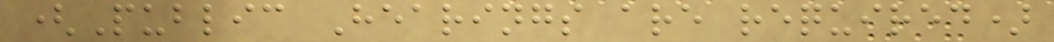(Public Hearings are required)
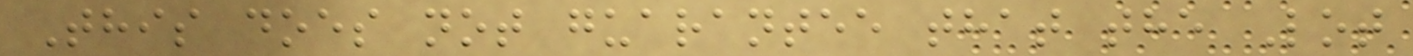This does not guarantee that the Lot
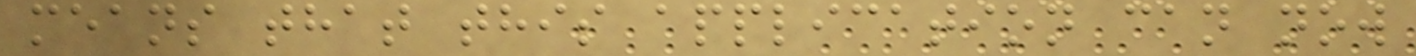means that this application can now
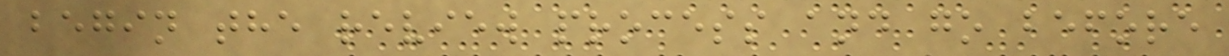begin the review process and go before
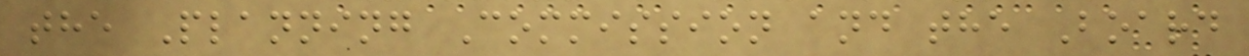the Planning Commission and the Board
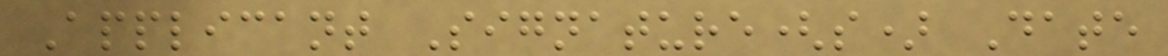Applicant Signature(s) Date
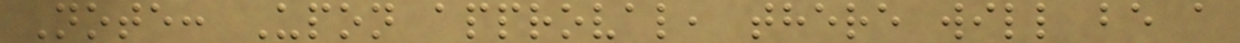Note: Upon approval, there will be a
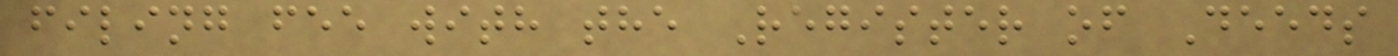filing fee with the Register of Deeds
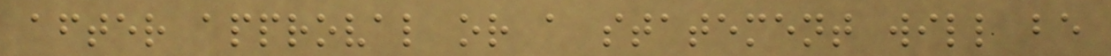after approval or a statement will be
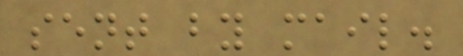sent by mail.
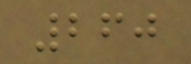260
